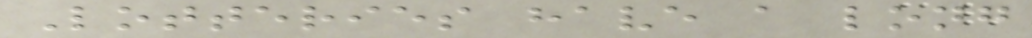Lotteries have a long
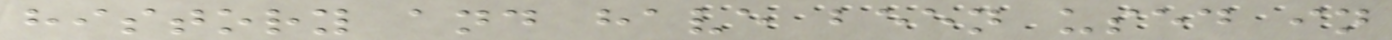history and have been used in
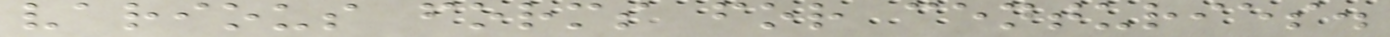various forms for centuries.
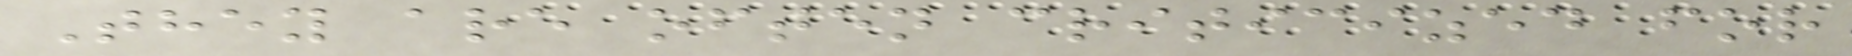They are often criticized for
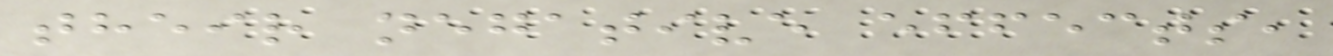their negative effects,
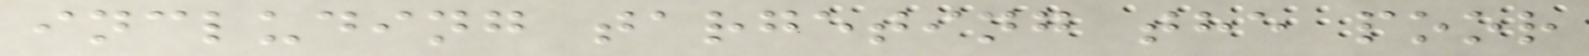including targeting the poor
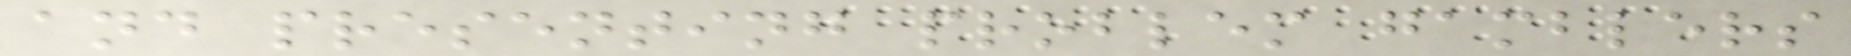and presenting problem gamblers
